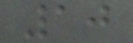10
